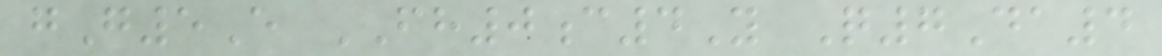gG5E FH0c4Y Q7Da4
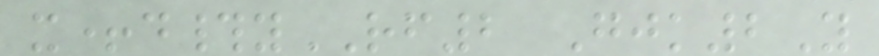x+d#yRF2 Gjk2Y
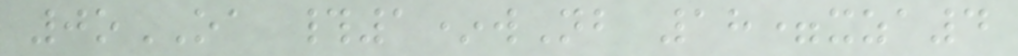0oOA #1*wNb 18=xza4
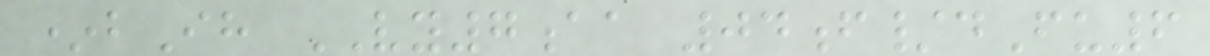*bIh VY7aa 04f/dFu6
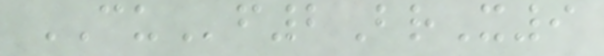CUf2BrX9
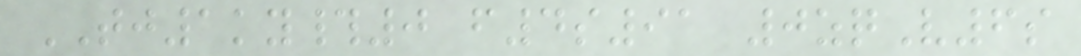TJ1ky#0 f4s91 0zqV6s
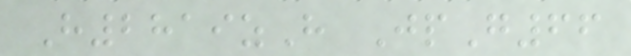H2819zH JpG66
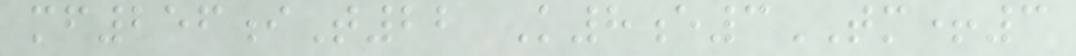mf256iT22 K8e3TM+3
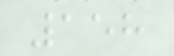158
